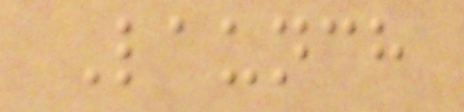Launch
